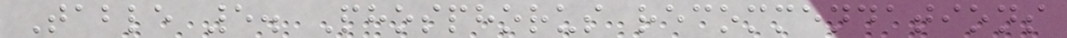Table 5. Phosphorus recommendations
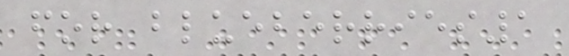for blueberries1
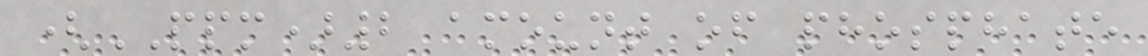(PPM)2 amount of phosphate
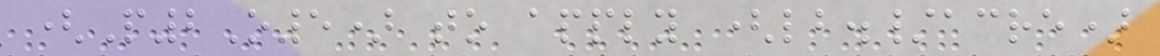(P2O5) to apply (lb./acre)
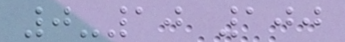0-10 100
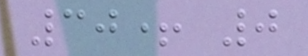30+ 0
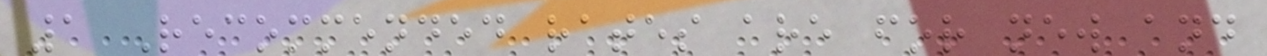1 Recommended rates are for new and
